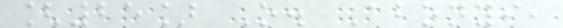[25] O. Abonyi,
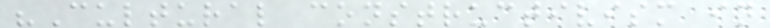"Cultural constructivism in
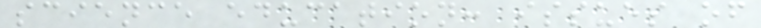science education: issues of
